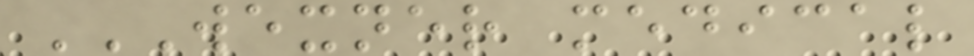WEXNER MEDICAL
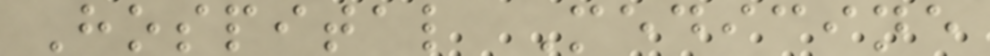Hospital Medicine
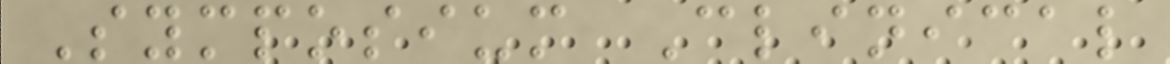Symposium Clinical
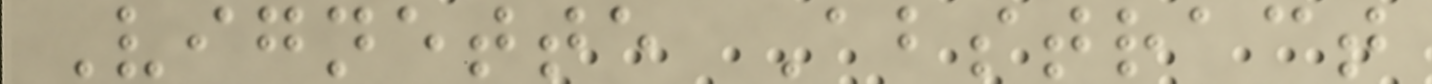Vignette Abstract
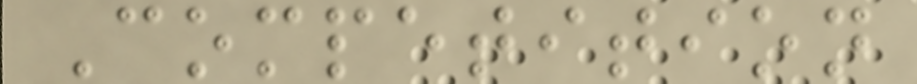Competition
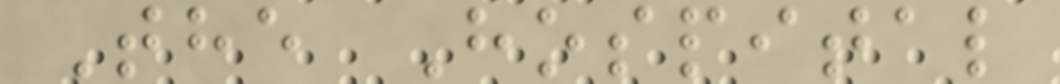The Hospital
